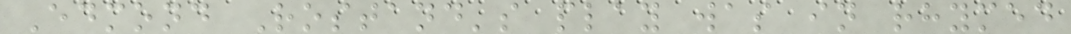Edmond Rostand's play was in rhymed
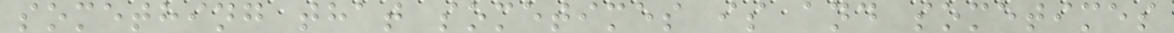something that sometimes is and sometimes
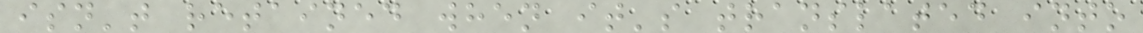isn't retained when it's translated into
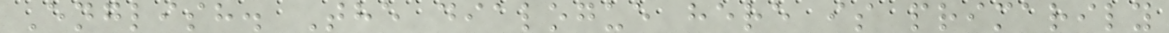English. The dialogue here is primarily
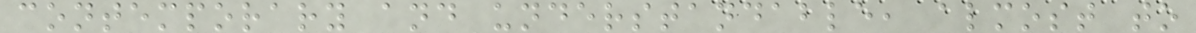contemporary and understandable, almost to
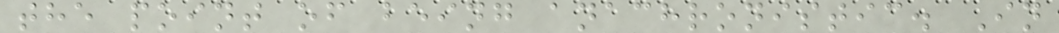the point of being anachronistic. In
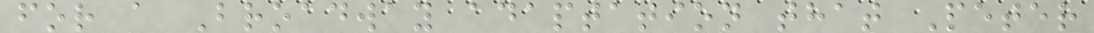for a Broadway adaptation that Peter
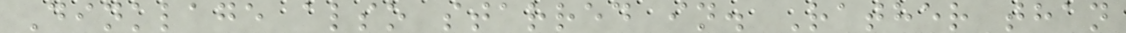Dinklage also starred in. Rather than
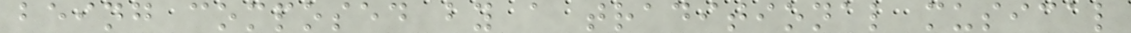being composed by a traditional musical
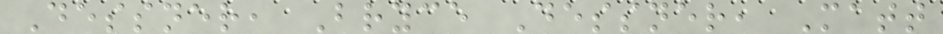Dessner, Bryce Dessner, Matt
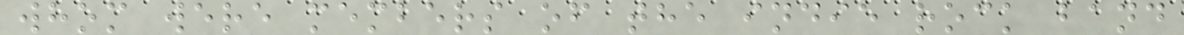whom were members of the indie rock band
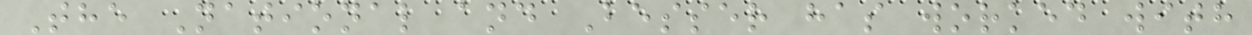The National and Besser has worked with
